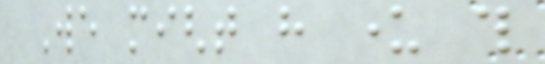We might have under this
